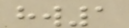hw1
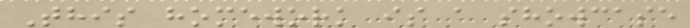This homework is a showcase
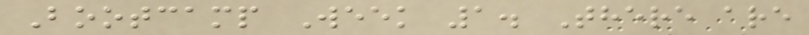Bootcamp Week 1. There are
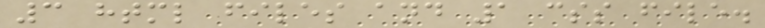3 html files and 1 css file.
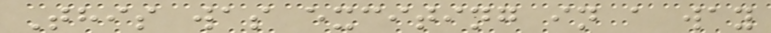This was exciting in a way
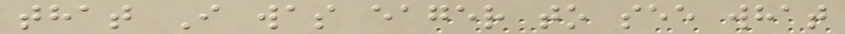that I was eager to see what
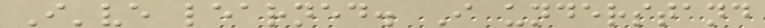I've learned. I understand
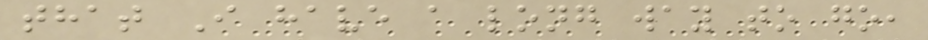that I have a long way to go,
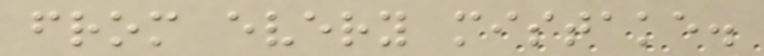from every mistake.
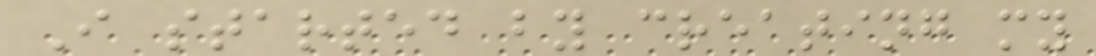I started by creating my
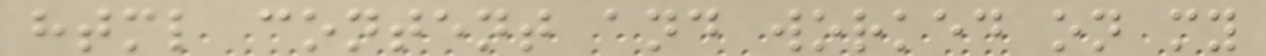html content and worked on my
